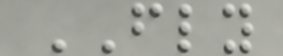FLY
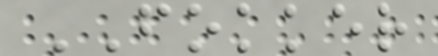FOKKER
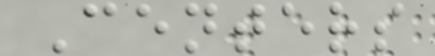Centers
